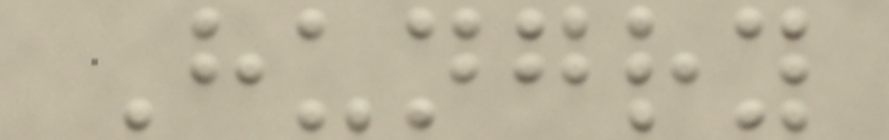Hungry
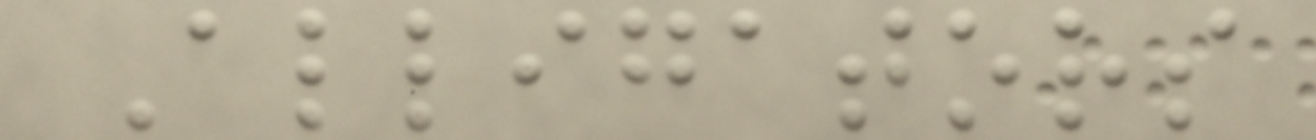Alligators
